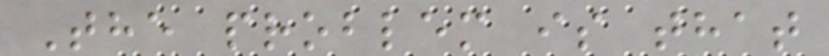The problem is that
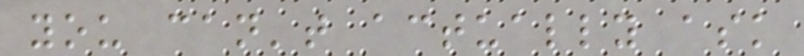you can't actually ask
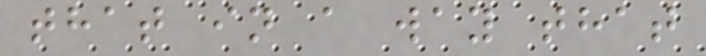that in a way that
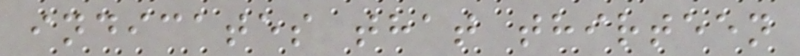indicates that thirteen
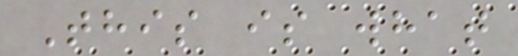This is what
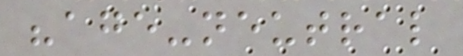"age-neutral
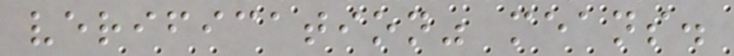verification" means.
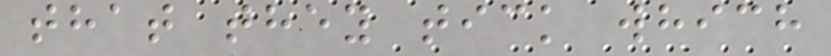that they tick which
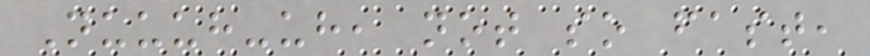Nuuuh-uh, not so fast,
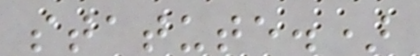statute.)
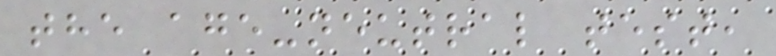the age-neutral test,
